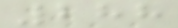288
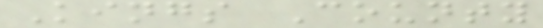Kings County
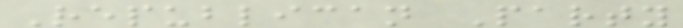Republican Party
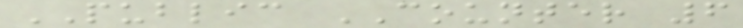PUBLIC COUNTER 6
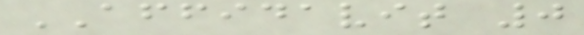AFFIDAVIT 0
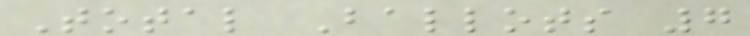Total Ballots 7
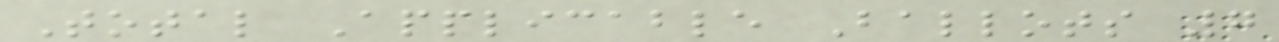Total Applicable Ballots 7
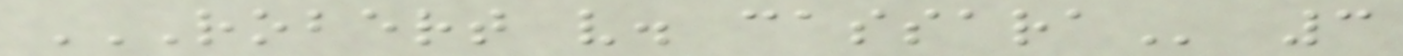ROBERT V. CASSARA 3
